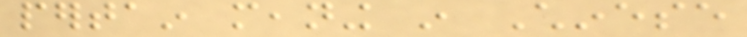pertain meaning in Chinese
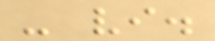- vi.
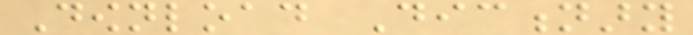Download Dictionary
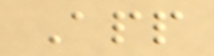App
